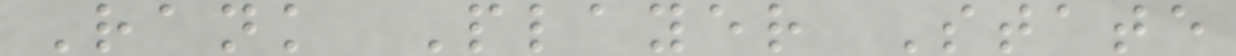Rank Player State
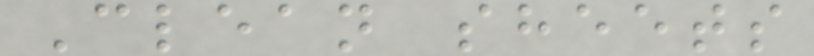Clean sheets
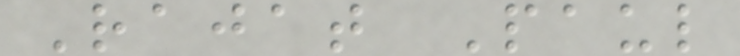Rajat Paul
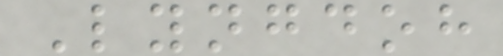Lyngdoh
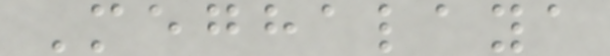Meghalaya
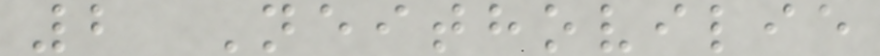2 Neithovilie
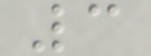3
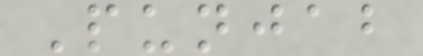Punjab
